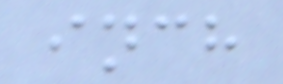inch
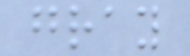gray
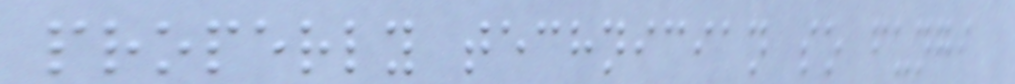properly technician so fungi
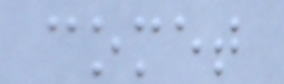comet
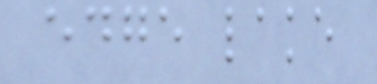edge lake
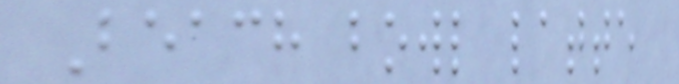Beach bowl latte
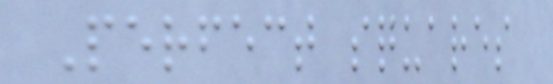Perfect squares
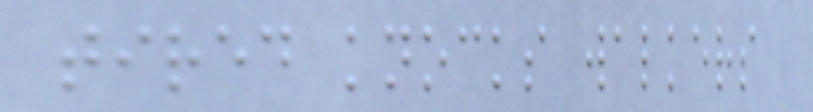tired knocks walkers
